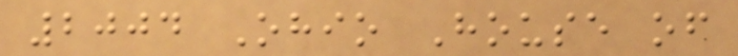2004 Ohio House of
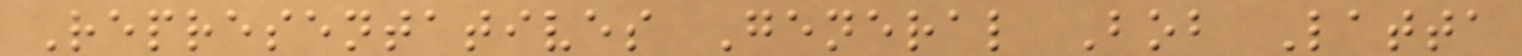Representatives General Bob Latta
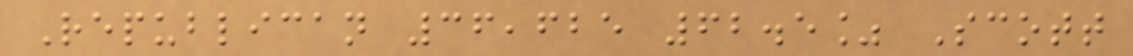Republican 36,625 62.5% Scott
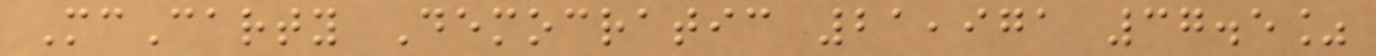McCarty Democratic 21,971 37.5%
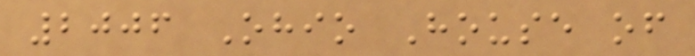2006 Ohio House of
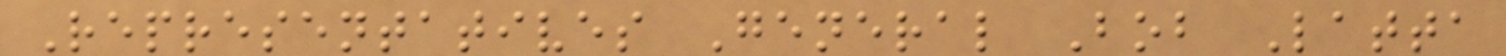Representatives General Bob Latta
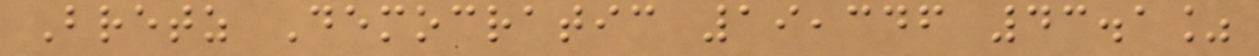Bretz Democratic 19,346 43.1%
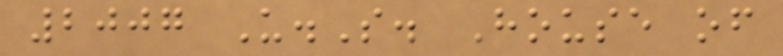2007 U.S. House of
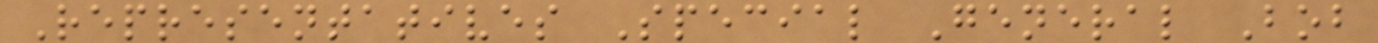Representatives Special General Bob
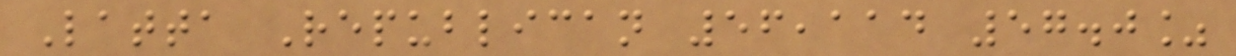Latta Republican 56,114 57.0%
